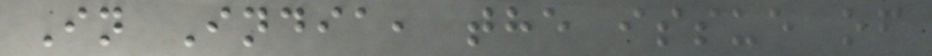In India, the issue of
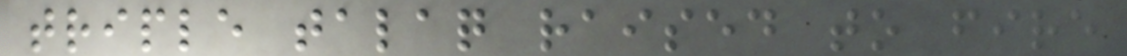triple talaq raised to fire
